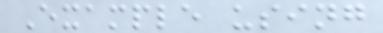Example using
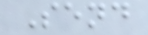Send
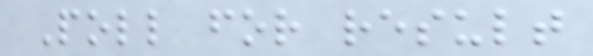Poll for result
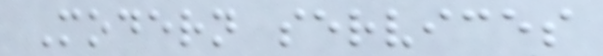Modern services
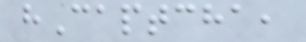hCaptcha,
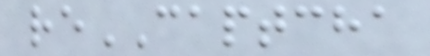reCAPTCHA
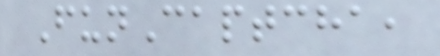FunCaptcha,
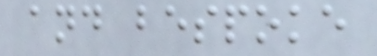and bespoke
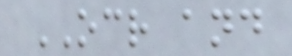OCR and
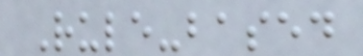Rule-based
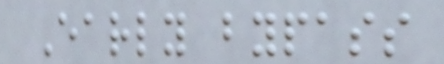Early bypass
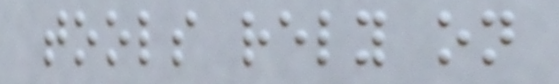tools rely on
